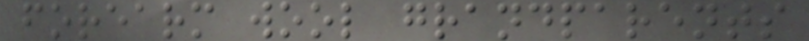forearm wool grandparents
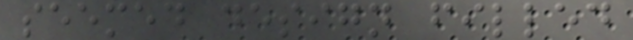seemed design filled
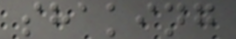shaking
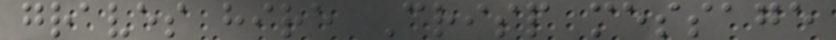graves hire Crisp message
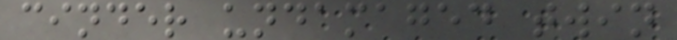cinder undamaged twin
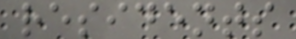residents
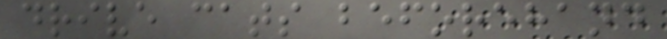drive cats beforehand
